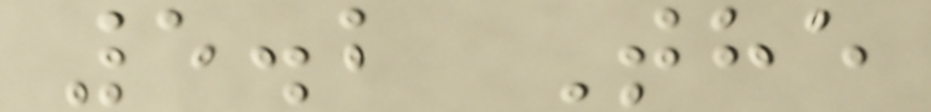5.2 The
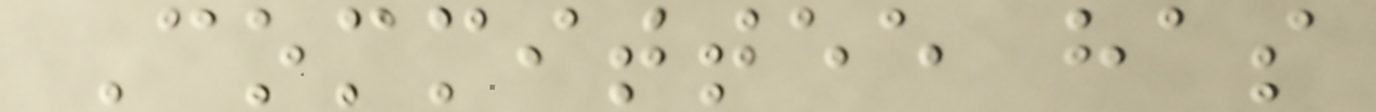Committee has
